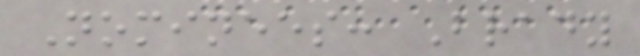Nominees: Brady
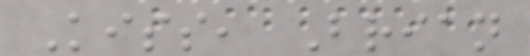Kiss, Brian
